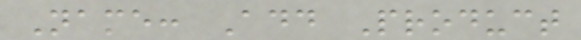Name: Add Product
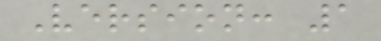Version: 1
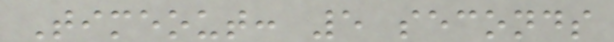Timeout: 5 seconds
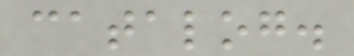catalog.
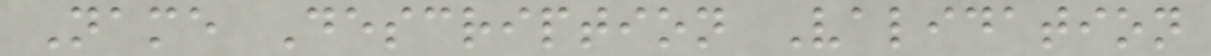Name Description Validation
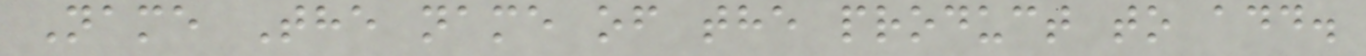Name The name of the product to add.
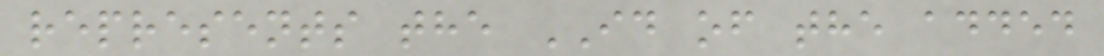represents the ID of the added
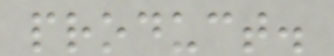product.
